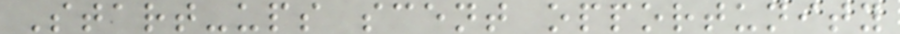Start-ups scent opportunity
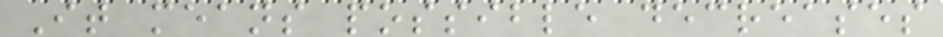It means possible decreases
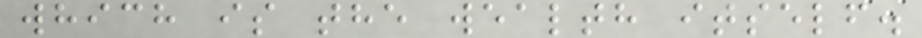which is the wealth itself.
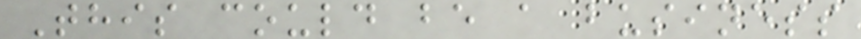This could be a business
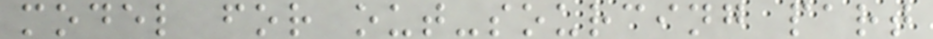model for out-sourcing part
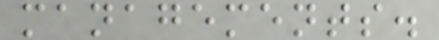managements.
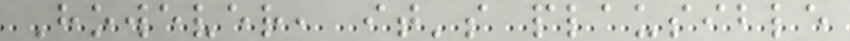However, it's plausible
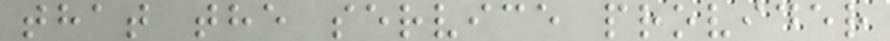that the service provider
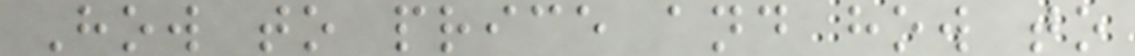How to price and how to
